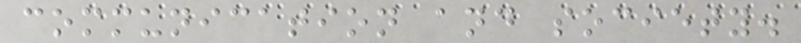communication and society.
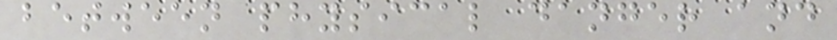between physical danger and
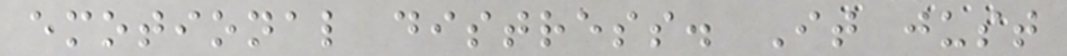emotional distress. It just
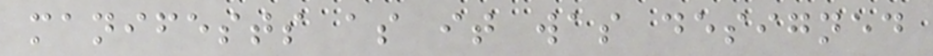manifests as it was designed
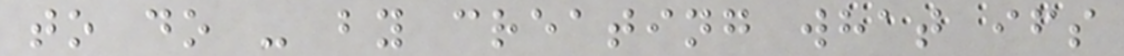to do - by creating what ifs
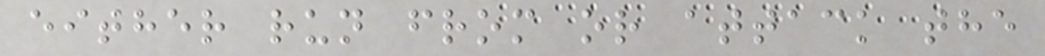either run from or attack the
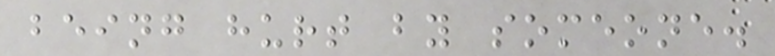being hurt by someone.
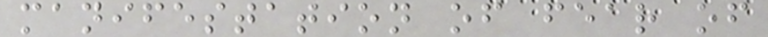manifestation of fear of
